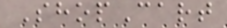ShopCart
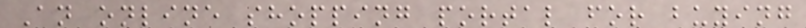An online shopping portal for buying
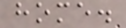home.
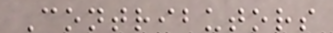Contributors
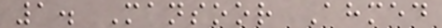1. Mansoor Ahmed
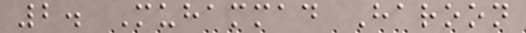2. Muhammad Haroon
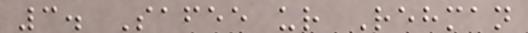3. Safee ur Rehman
